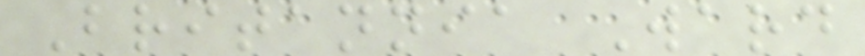Britannia Ward
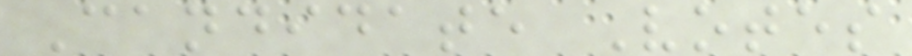Candidate Votes
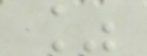%
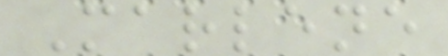Marlene
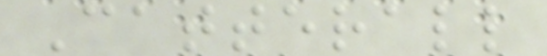Catterall
